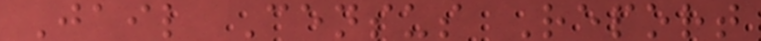Jail Census Report
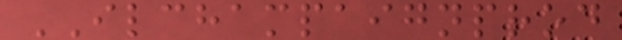ILCHAMPAIGNPROD
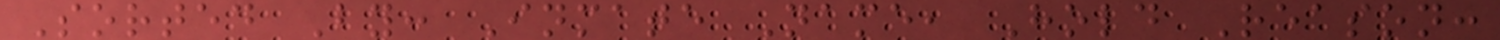Sorted By: Inmate Name, Hold Reason:
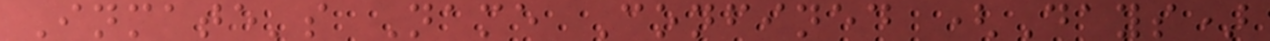Inmate's Name Confined (Days)
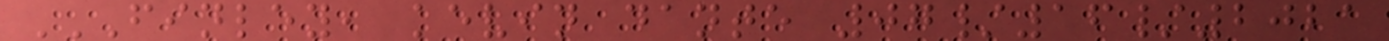FINLEY, KEVIN DANTE 07/16/2021
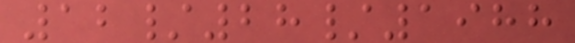12/28/1988
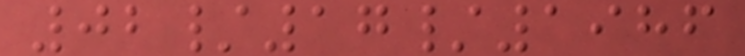02/17/1986
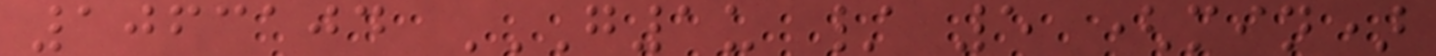1063104 G1U / 5 (MIN)
